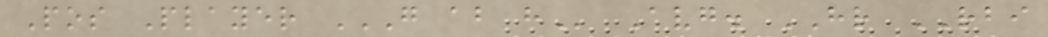Pos Player G AB H Avg. HR RBI
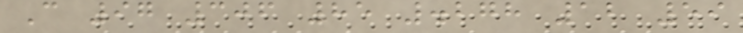C 97 306 85 .278 12 59
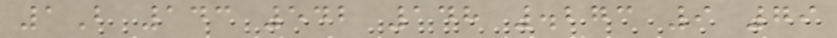1B 143 542 148 .273 9 79
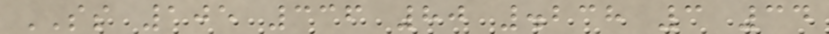SS 105 336 80 .238 3 34
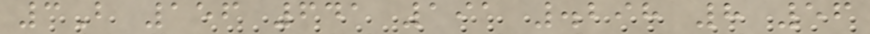3B 156 641 191 .298 8 56
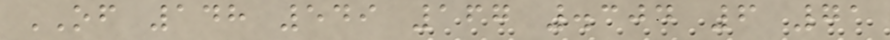OF 148 549 167 .304 6 71
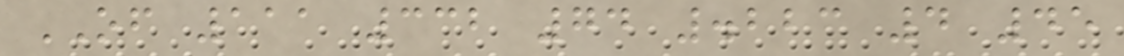OF 111 332 74 .223 4 45
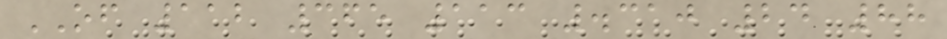OF 112 365 113 .310 24 88
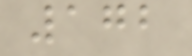172
